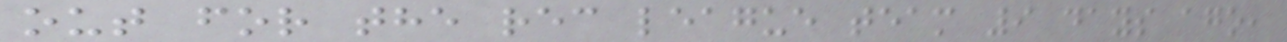out for the rec league team 9 days ago,
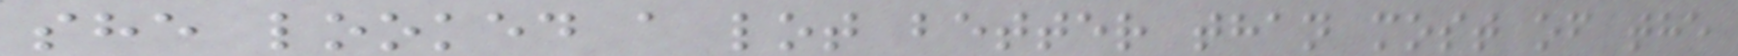she looked a lot better than most of the
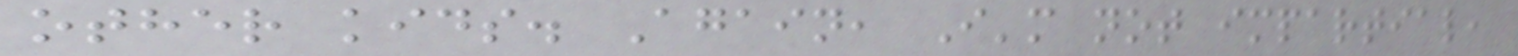other kids. Again, I'm not impartial,
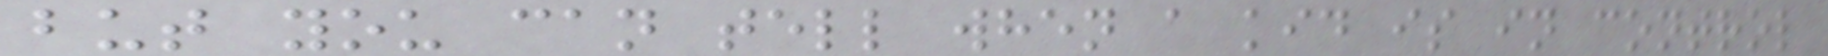but you can tell when a kid is in control
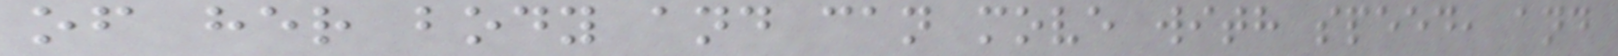of her body and can move with speed, and
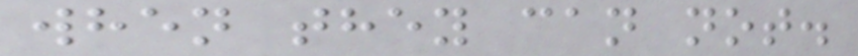when they can not.
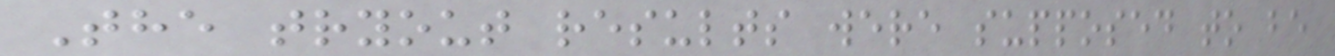The tryout results were supposed to be
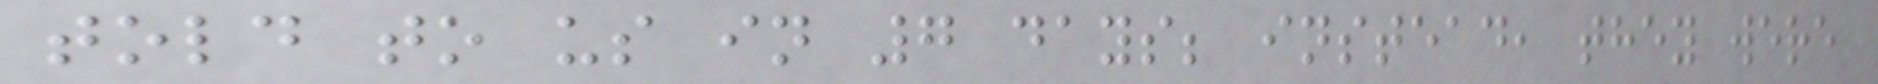told to us in 7 days; instead, they were
